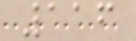116
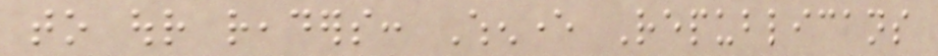to our readers: Whenever Republicans
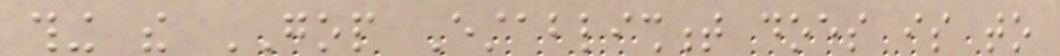thing the GOP Establishment does is to
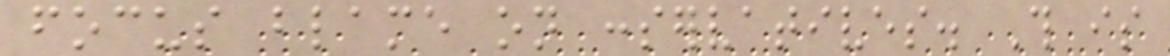focus blame on conservatives. This is
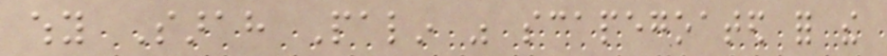why Sarah Palin was scapegoated for the
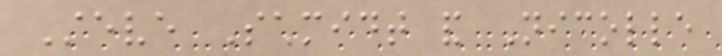Steve Schmidt and Nicolle
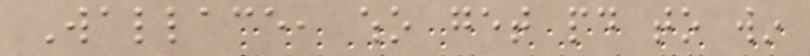Wallace, who get paid to win
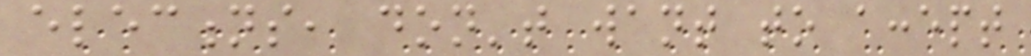elections, don't want to accept
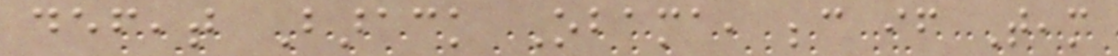defeat Barack Obama, because if Team
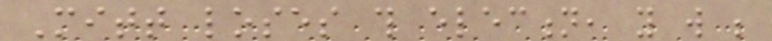Mitt loses this election, you will be
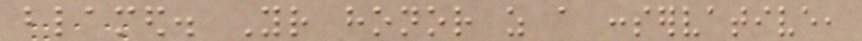blamed. Your honor as a conservative,
